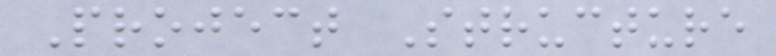Project Structure
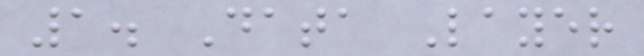1. Data Layer
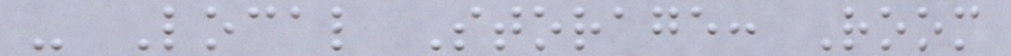- Local Storage: Room
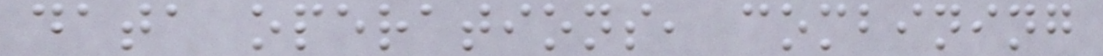data operations, combining
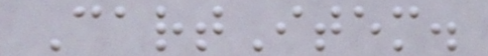CartItem.
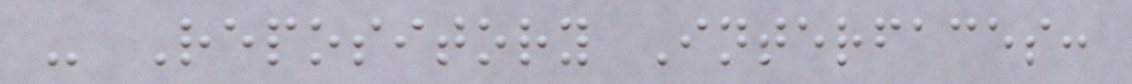- Repository Interfaces:
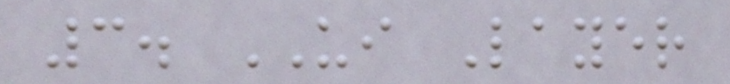3. UI Layer
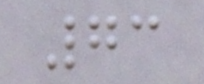73
